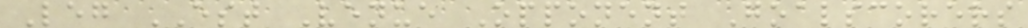Leg EST Venue Opponent Goalscorers
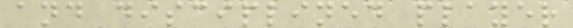and disciplined player
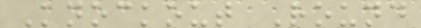Knockout Round
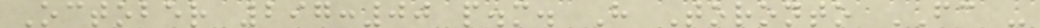October 297:00 p.m. H Toronto FC -
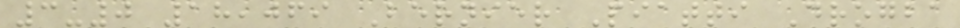3-0 18,069 Bernier Piatti Drogba
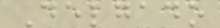Delgado
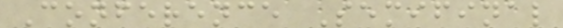Conference Semifinal
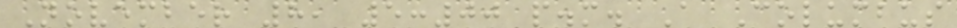November 8, 5:00 p.m. A Columbus
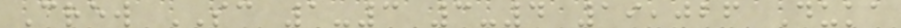Crew SC 1-3 3-4 19,026 Duka
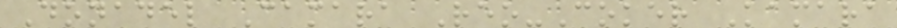Donadel Camara Reo-Coker Kamara
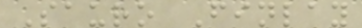Sauro Finlay
